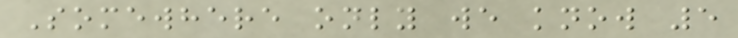Somewhere only we know 5
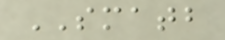SMATB
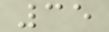35
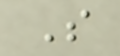S
